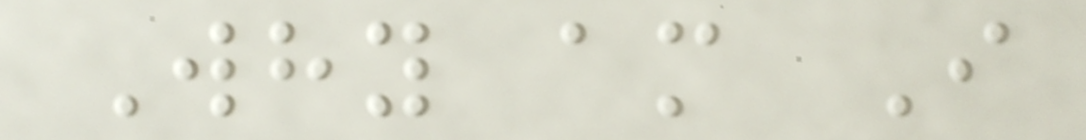Why am I
